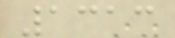1313
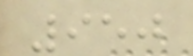950
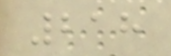218
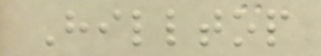Hilltop
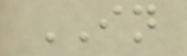IN
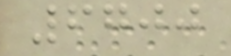6700
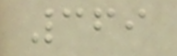369
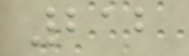212
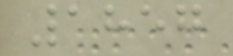1857
